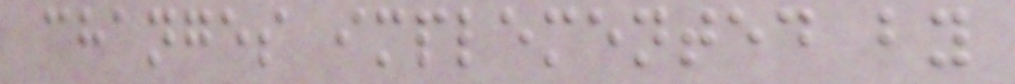changes implemented by
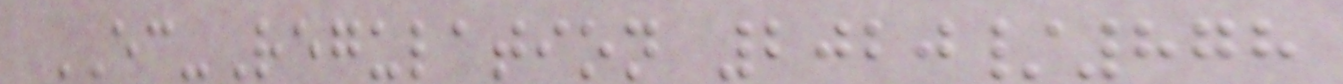EC-Regulation 2020/878
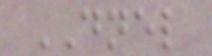DNEL
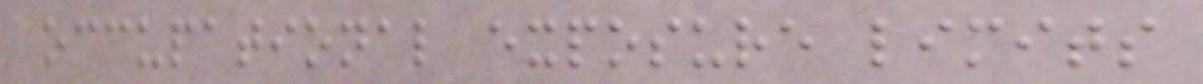occupational exposure limits
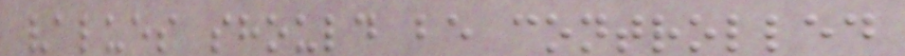values should be controlled
